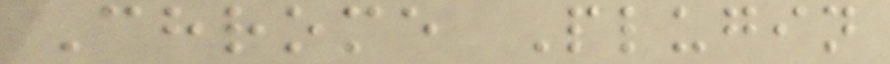Chrome Plugin
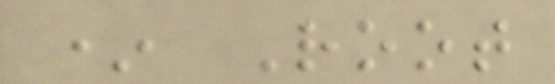* Root
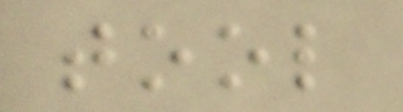tool
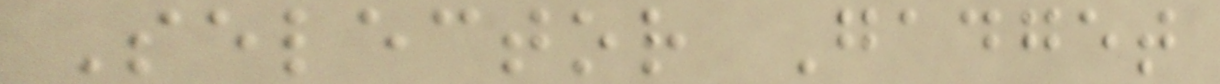Selector Gadget
